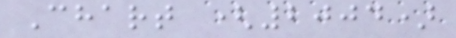Chart (2004)
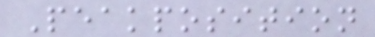Peakposition
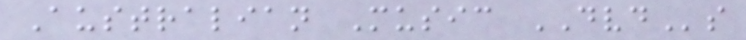Australian Music DVDs
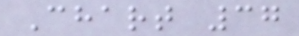Chart 37
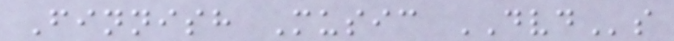Finnish Music DVDs
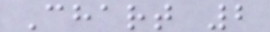Chart 2
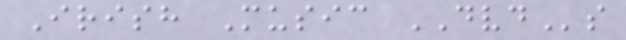Irish Music DVDs
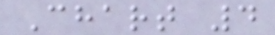Chart 4
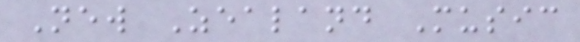New Zealand Music
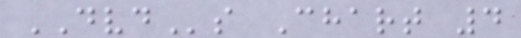DVDs Chart 4
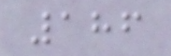186
